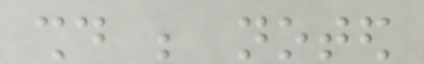should be noted
